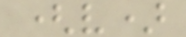(v)
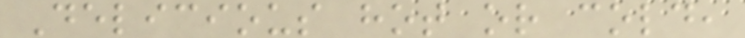Delicious hot or cold,
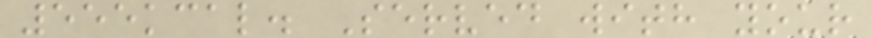555kcal. Served with your
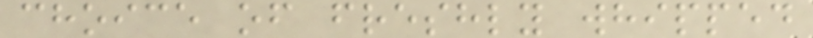choice of freshly whipped
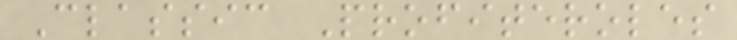Classic Profiteroles
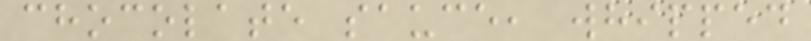chocolate sauce, whipped
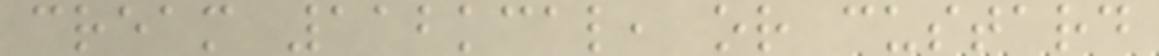cream 112kcal, or custard
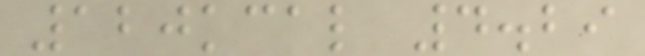120kcal 4.29
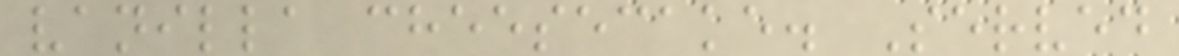vanilla cheesecake. Served
